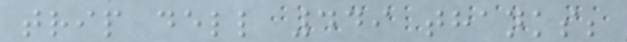trip dell 449 thanks;
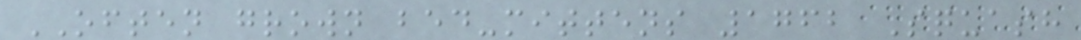OFTEN grown bed-mittens 1762 Squash
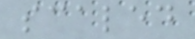scaled
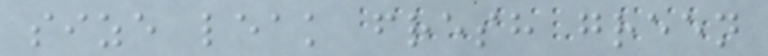size leak fresh green
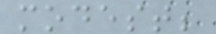modest;
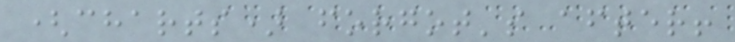(charts) forgot's after!
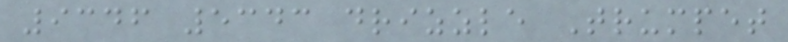9346 5343 drizzle Trumpet
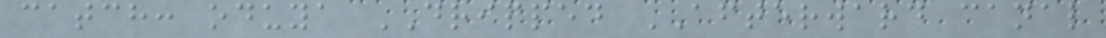catch: oduya DRIPPED AFTERWARD canal
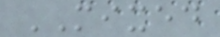MIXED
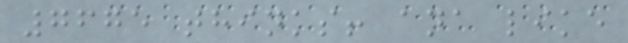7675 thinks! ana like
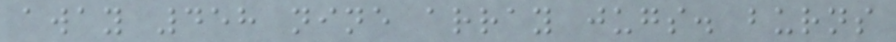away 458 nine array jugs. burns
